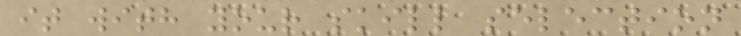it with your skill selection
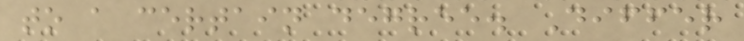to a certain degree. Differ
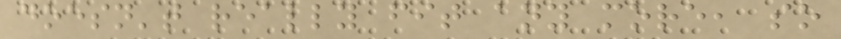doesn't really fit any more, so
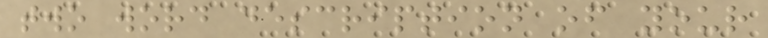two word description of your
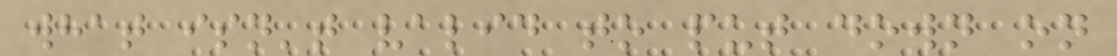what isn't valid to put down on
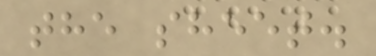the sheet.
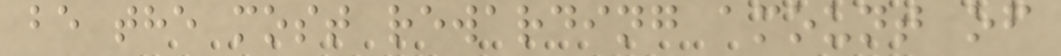be the most rewarding amount of
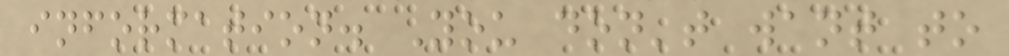information. You don't want to
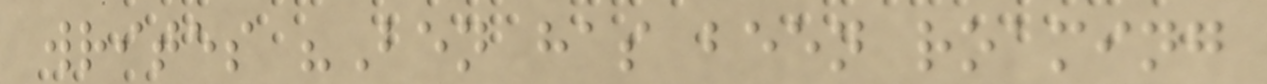writes "Ben has been roaming
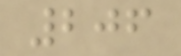206
